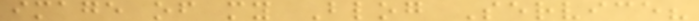image of my Blog Service?
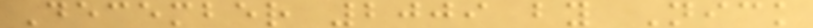December 2009 by Nick
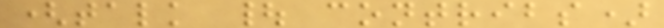(talk | contribs)
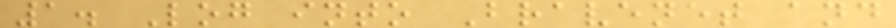1. Log into Bravenet and
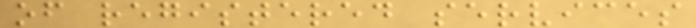of registered services
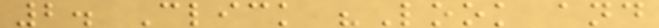2. Click "Look and
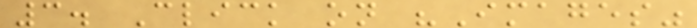3. Click on "Images"
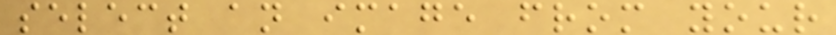select an image from your
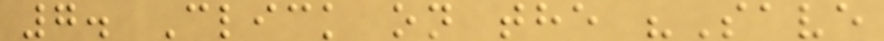7. Click on the "Save
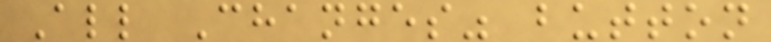All Changes" button
